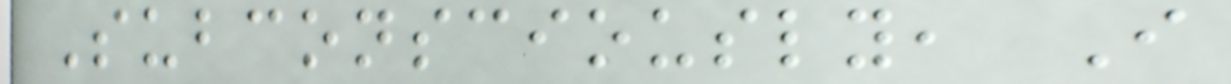Subconsciously, I
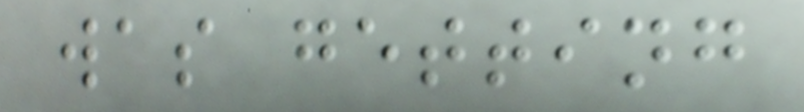was getting
